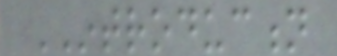INTRODUCTION
